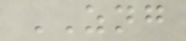ZNG
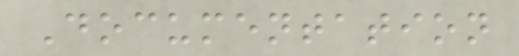Documentation
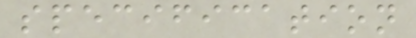specification
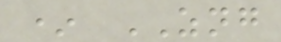* ZNG
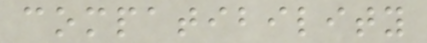compatibility
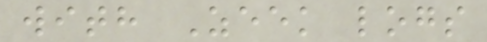with Zeek logs
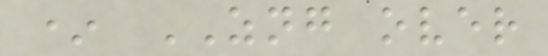* ZNG over
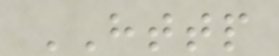HTTP
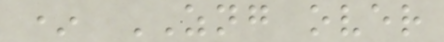* ZNG over
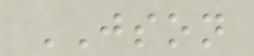JSON
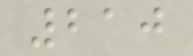210
